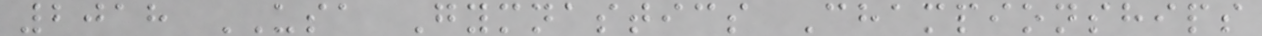2018 USA Gymnastics Championships
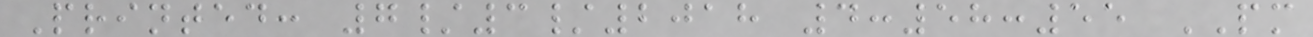Printed: 7/3/2018 4:58:55 PM
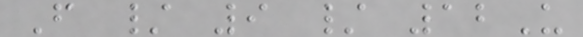F / 9 / 12U
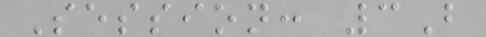Session: 3B
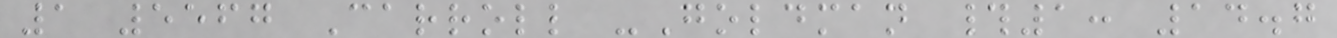1 5567 Carroll -Goldman #1: 14.7
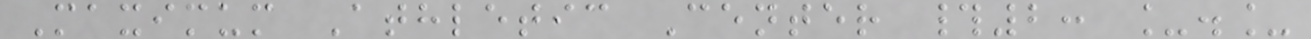Maximum Athletic Center #2: _._
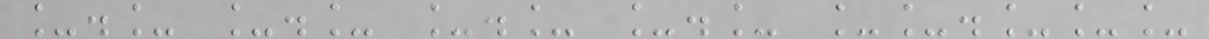_._ _._ _._ _._ __.___
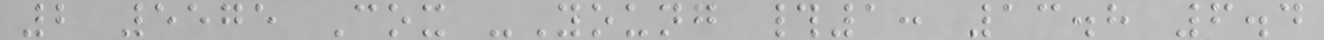2 5575 Cox -Young #1: 13.8 6.4
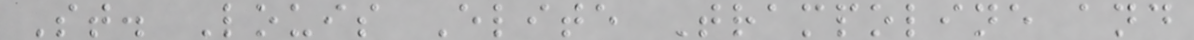St. Louis Elite Trampoline and
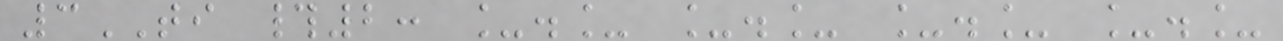3TI #2: _._ _._ _._ _._
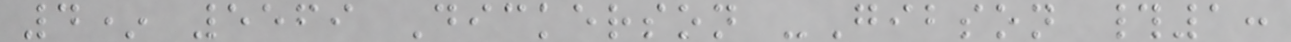4* 5569 Dickerson -Gibson #1:
